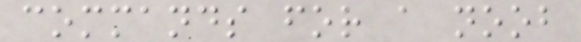commands for a noob
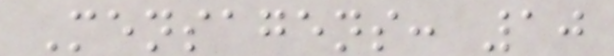Mensagens: 10
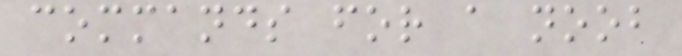commands for a noob
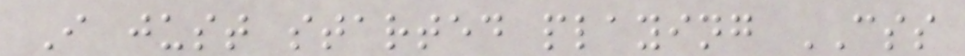I just started playing CSS
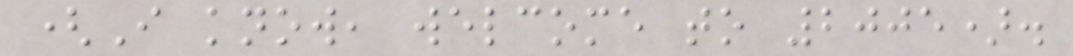(I know, welcome to 2005).
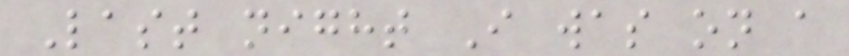Last night I was on a
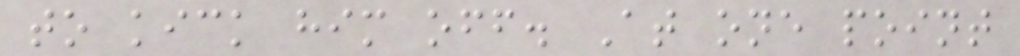to kick him off. At one point
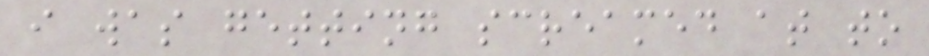i was getting screamed at to
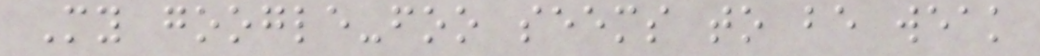My google-foo seems to be weak
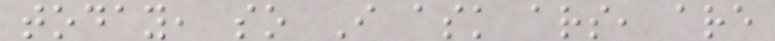today, so I ask ars, are
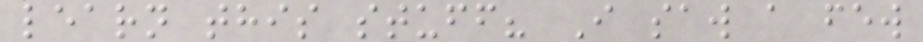learn this stuff? I saw a few
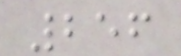256
